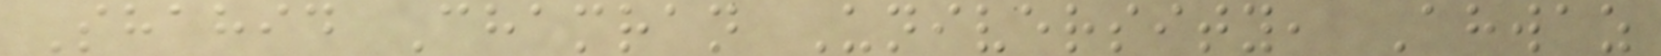Shahid Chamran University, Ahwaz
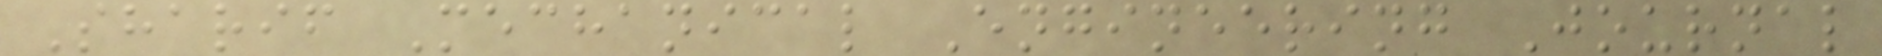Sharif Mechanical Engineering Journal
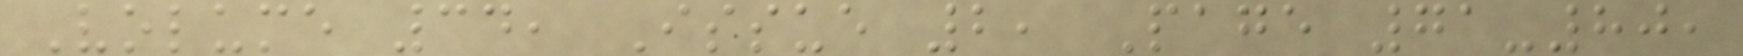Volume 34, Issue 2, Page 71-80,
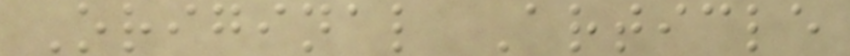Original Article
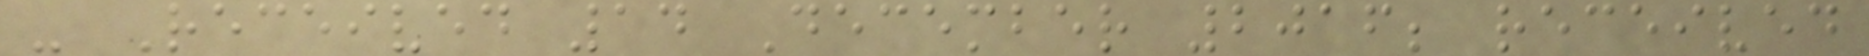- Received 14 December 2016; received
